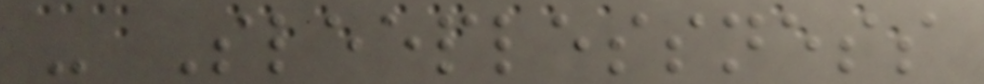- Sleeplessness
